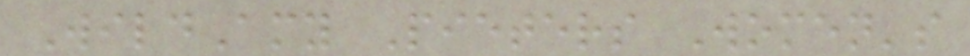WildAmy Pieters Women's
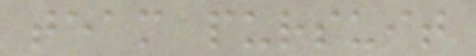team pursuit
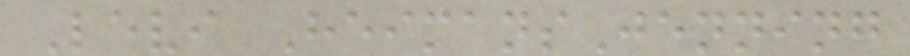Levi HeimansJenning
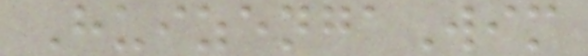HuizengaWim
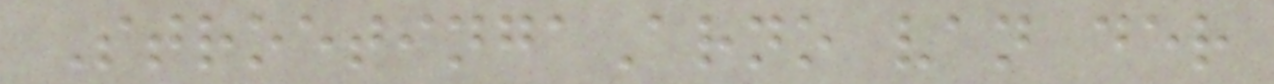StroetingaArno van der
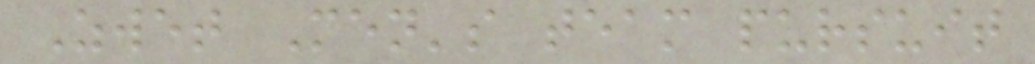Zwet Men's team pursuit
